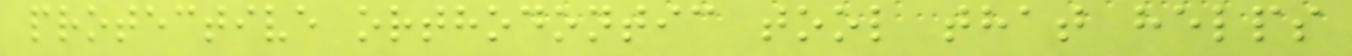protective orthodontic tool that helps
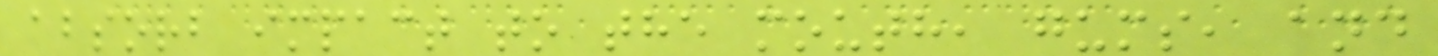absorb impact to the mouth, gums, and
